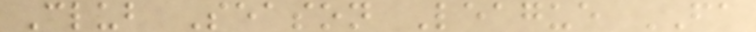Club Season League FA
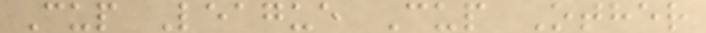Cup League Cup Other
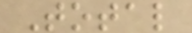Total
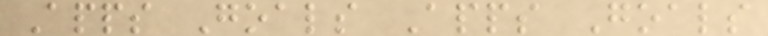Apps Goals Apps Goals
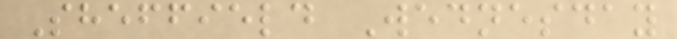Sheffield Wednesday
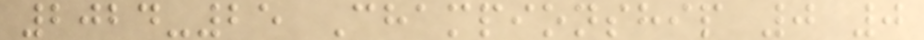2024-25 Championship 0 0
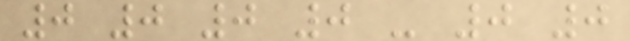0 0 0 0 - 0 0
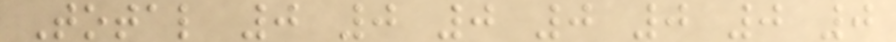Total 0 0 0 0 0 0 0
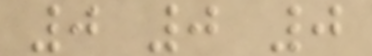0 0 0
